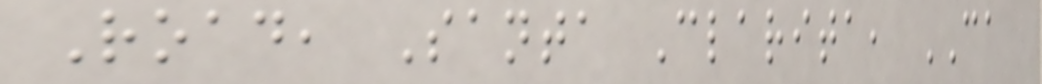Road, Santa Clarita, CA
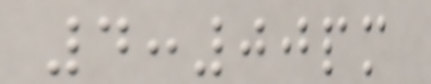4:00pm
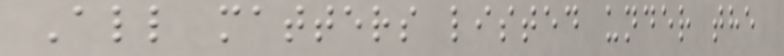All matters listed under the
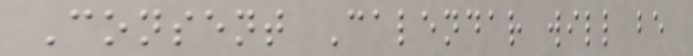Consent Calendar will be
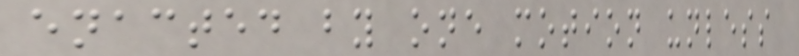enacted by one motion unless
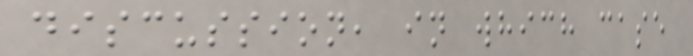discussion, in which case
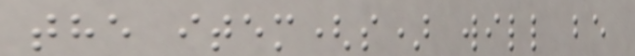the item(s) will be
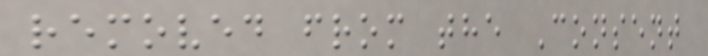removed from the Consent
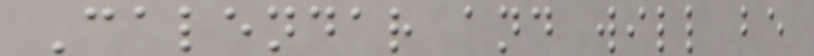Calendar and will be
